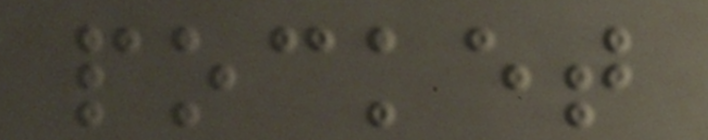pocket
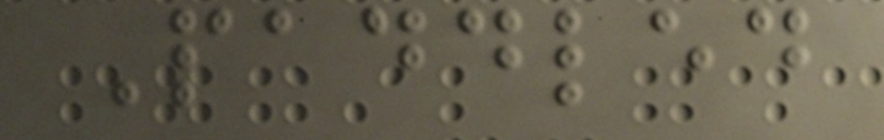Paddled
